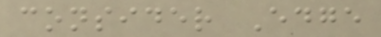consider Edge
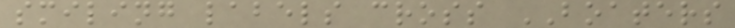smiling labels cross BOATERS
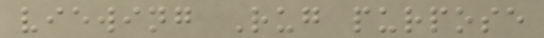viewing Rug purpose
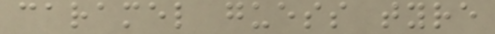caramel guess tyre
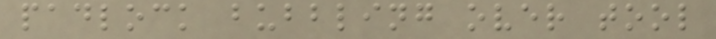padlock bubbling over tool
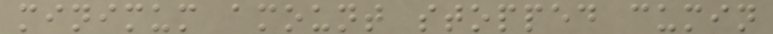minimum amount stopped cumin
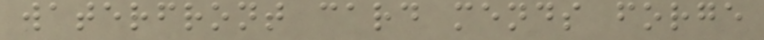waterfront card mends forge
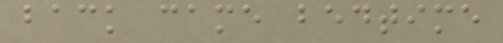back came bedtime
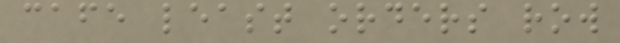cafe least orders row
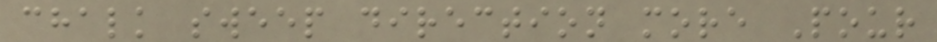chalk sweep direction more Pour
